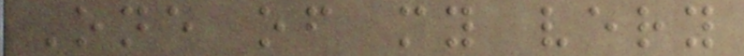One of my very
